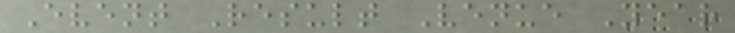Event Result Venue Year
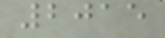2015
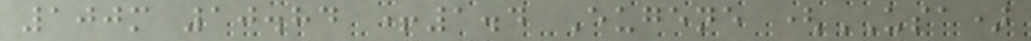100m 10.84 +1.4 Eugene (USA)
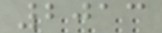2013
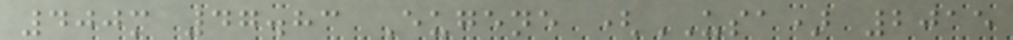400m 47.83 Eugene (USA) 2015
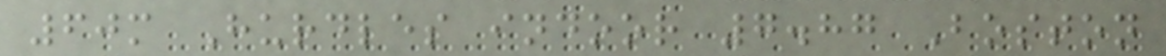60m Hurdles indoor 7.87 Boston
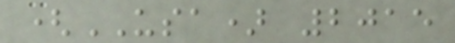(USA) 2015
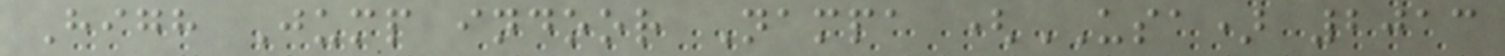High Jump indoor Nampa (USA) 2013
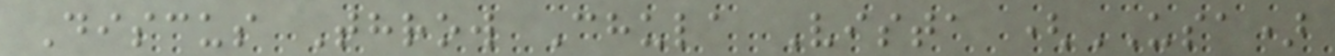Discus Throw Chula Vista (USA)
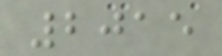2015
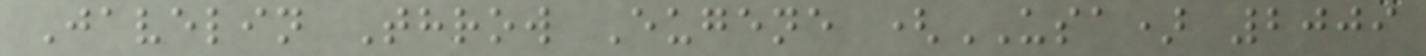Javelin Throw Eugene (USA) 2009
